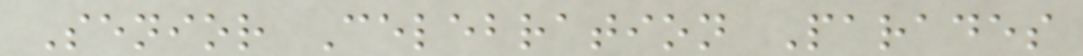Senior Celebration Parades
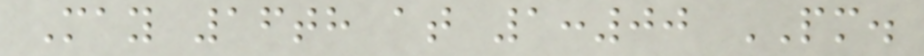May 16th at 1:00 PM.
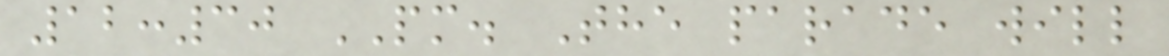12:30 PM. The parade will
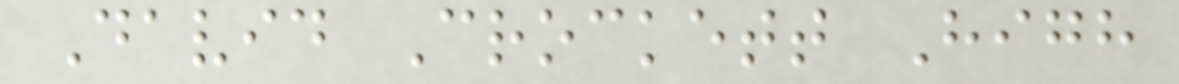David Crockett High
